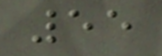55
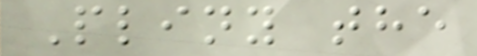Pliny the
